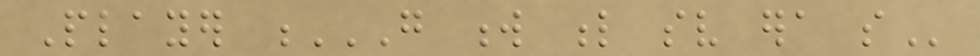Player G W L SV ERA SO
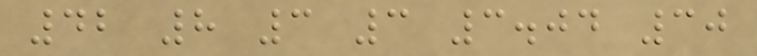42 8 3 3 3.04 30
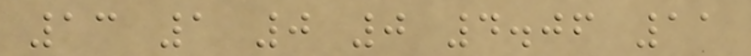13 1 0 0 4.06 11
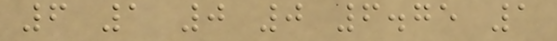6 1 0 0 6.75 1
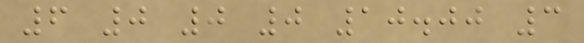6 0 0 0 10.00 3
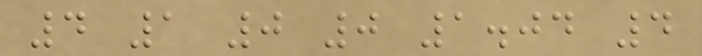4 1 0 0 1.04 4
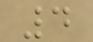4
